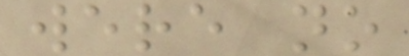were no
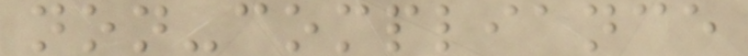non-compliance
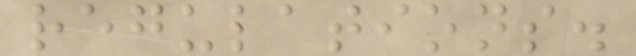regulations.
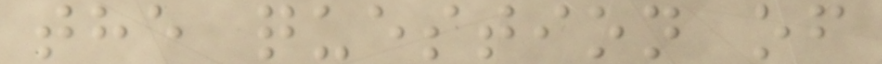the question of
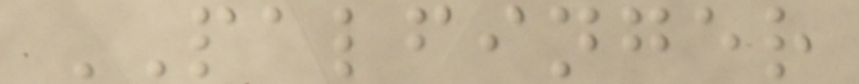PALFINGER
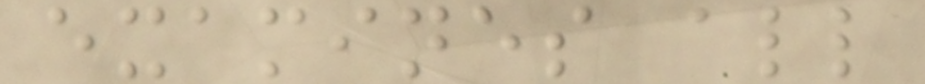examines all
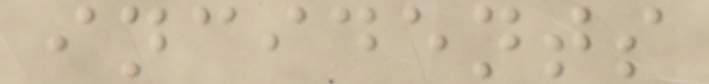incidents
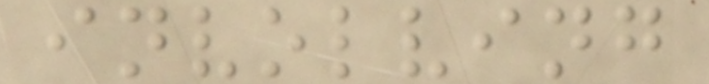involving
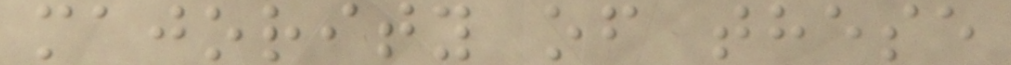majority of these
